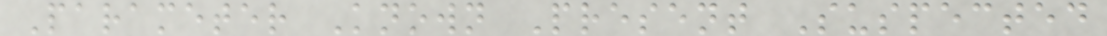Parameter Known Present Suspected
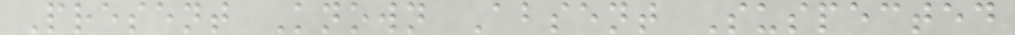Present Known Absent Suspected
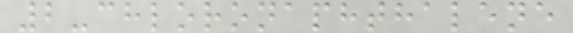2-chloronaphthalene
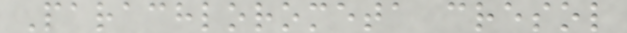Parachlorometa cresol
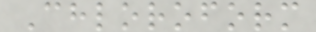Chloroform
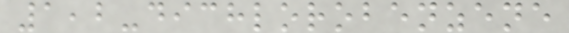1,2-dichlorobenzene
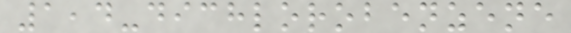1,4-dichlorobenzene
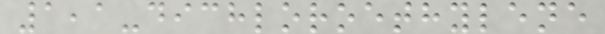1,1-dichloroethylene
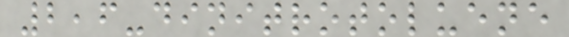2,6-dinitrotoluene
